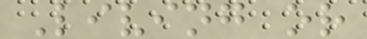Living or
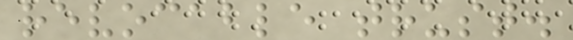revocable trust.
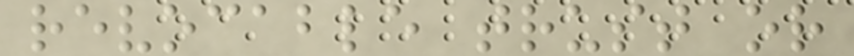revocable trust or
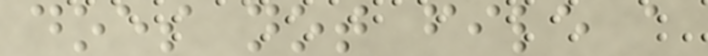does not file a
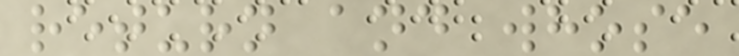return and whose
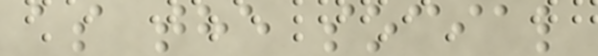as the social
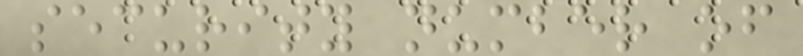security number of
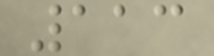113
